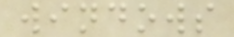windows
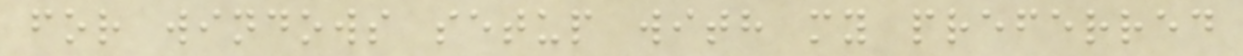for windows setup with my preferred
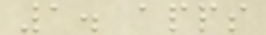1. apps
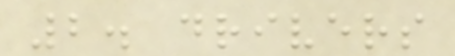2. drivers
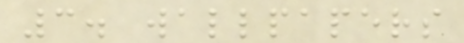3. wallpapers
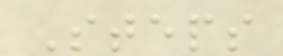Steps
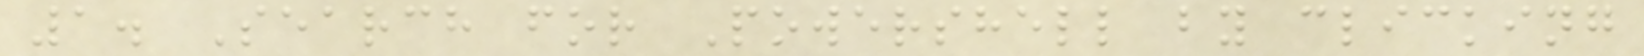1. Search for Powershell by clicking
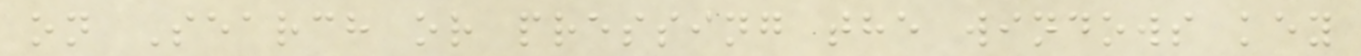on Search or pressing the windows key
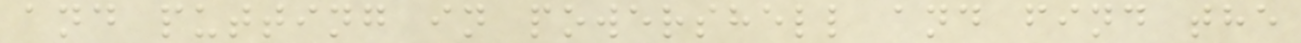and putting in powershell and find the
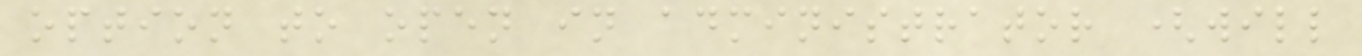option to open in administrator (will
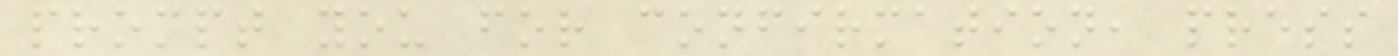prompt you for confirmation, press
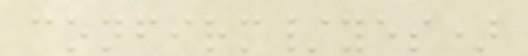confirm/yes)
